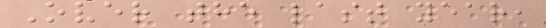Over the last year,
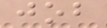job
